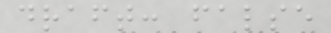draft: false
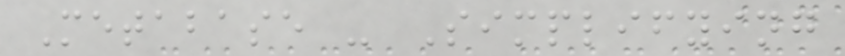Metabase - Simplifying
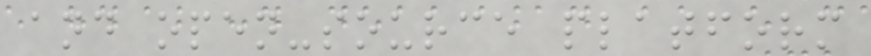and open-source platform
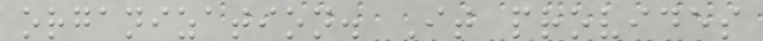organization. It provides
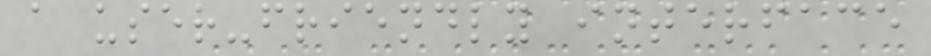a user-friendly interface
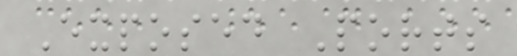Exposed Ports
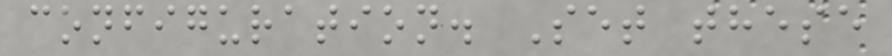configuration. Set these
